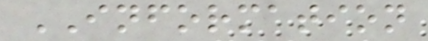INFORMATION
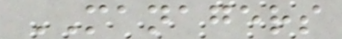MANAGERS
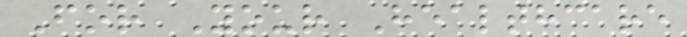For Your Healthcare
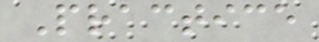Practice
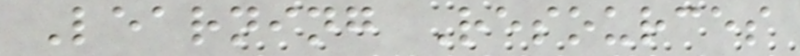Learning Resources
